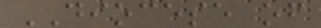DIOCESE of
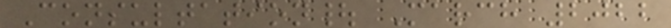Consultation| March 2022
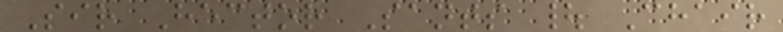Sir Hector Sants | Chair
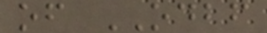of ODBF
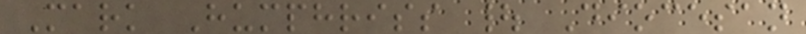Mark Humphriss | Diocesan
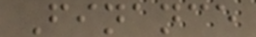Finance
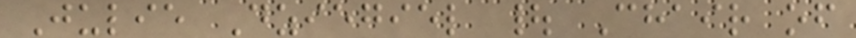Julie Dziegiel | Chair of
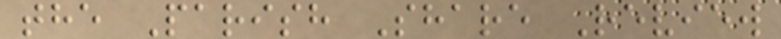the Parish Share Review
